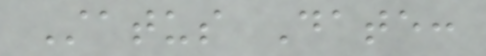Status Date:
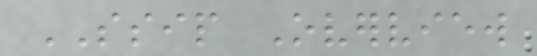SSIP Overview
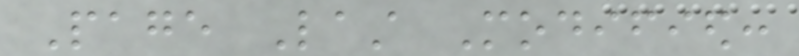Page Last Modified:
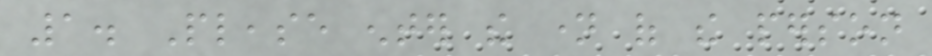1. Please enter the name of the person
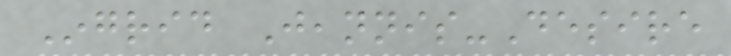Ingrid Jeannis-Desire
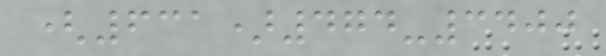(631)474-3400
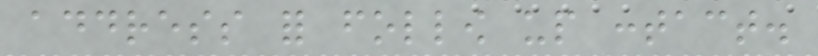address for follow up contact.
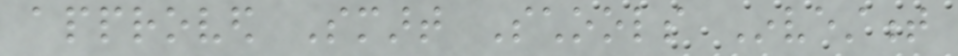approved Smart Schools Investment
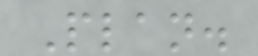Plan.
